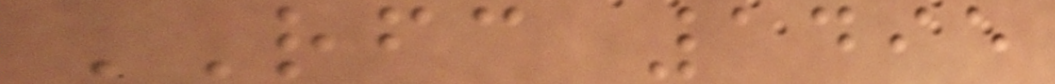RFC 1495
